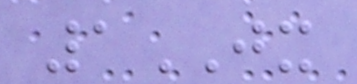1JX
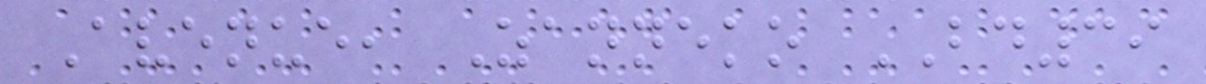Avenue, Zanneko BD39
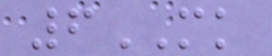6MK
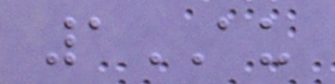1AU
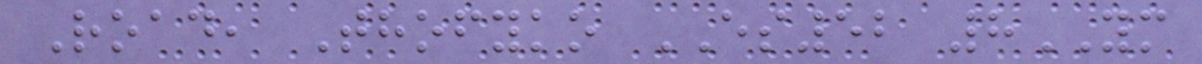Road, Thofyko ES52 8YM
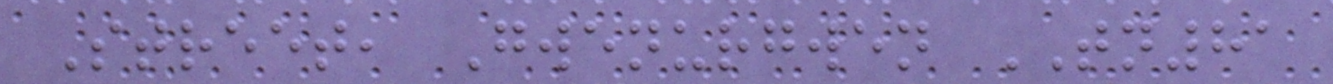Street, Gwenurgwen TN81
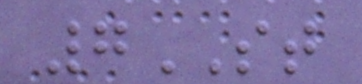7ST
